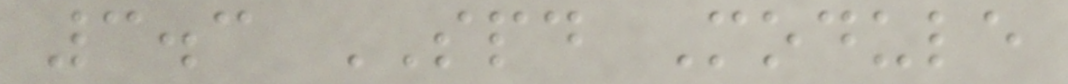3.3 SPD Module
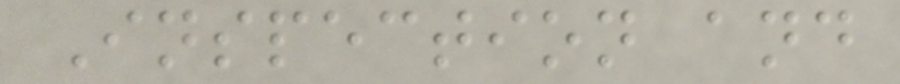Inspection and
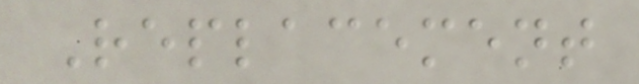Replacement
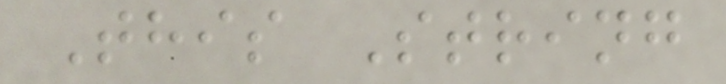This String
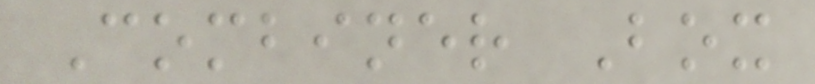Combiner Box
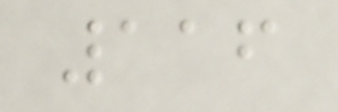116
